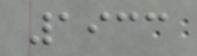1933
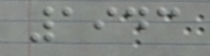1943
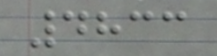4833
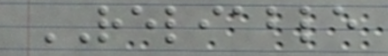RELIABLE
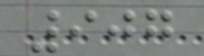907
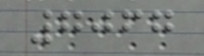7067
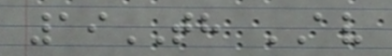19TH AV
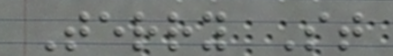Terry St
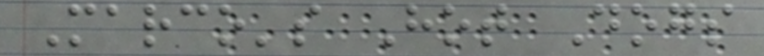Marco's Hot Dogs
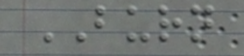BURN
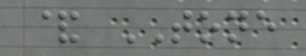& TONE
